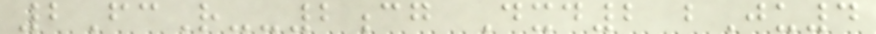2FcR--2cg Dxd2 bJu4
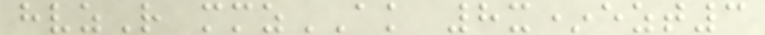hvzR mmzAK 8x*ezt3
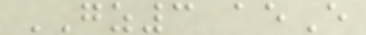GZ3 aeE
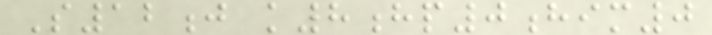S12j k8hp0him0
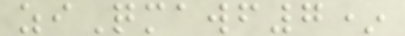ziQmawf7*
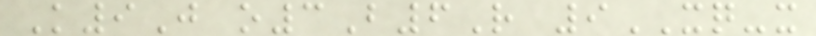K9J o3B6R 9XQ-x
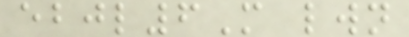ebjl6M lwn
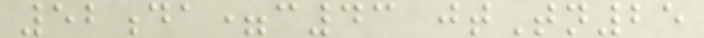52da=c43 jtTn25
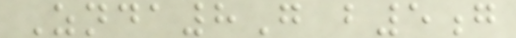Znda8G b5g
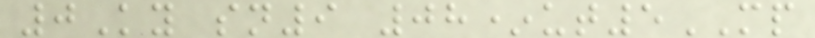0Ky sn9 08*ut5MP
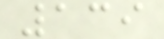139
